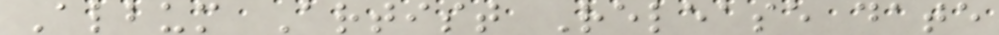Album Artist Release date
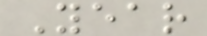Year
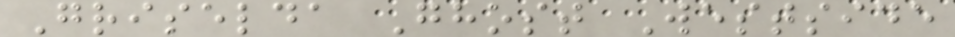Griselda Ghost Westside
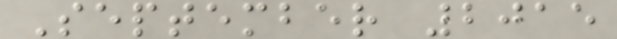September 2015
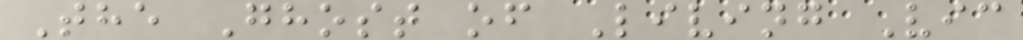The Ghost of Living Vic
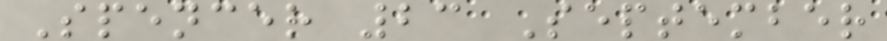Spencer 23 September
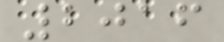2016
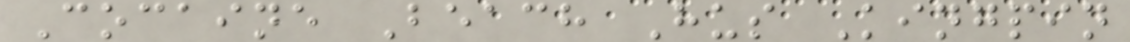Cocaine Beach Hus Kingpin
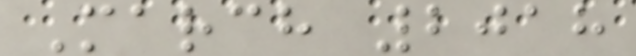March 2018
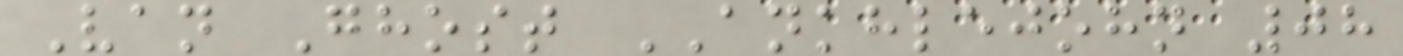Van Ghost ANKHLEJOHN 08
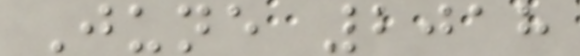June 2018
